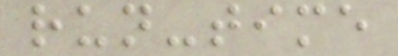run-time
